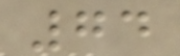74
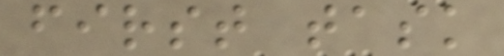first task
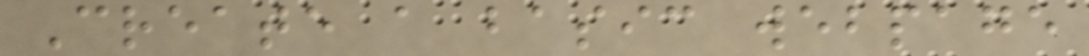Create a basic webpage
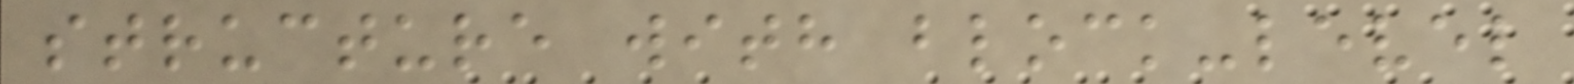structure with block-level
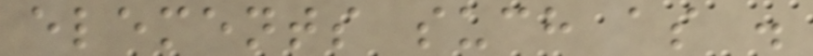elements such as .
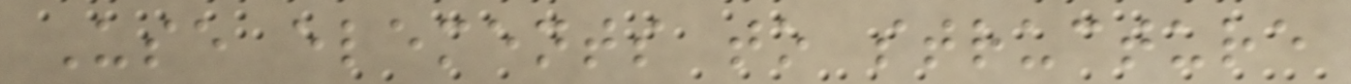Use elements to structure
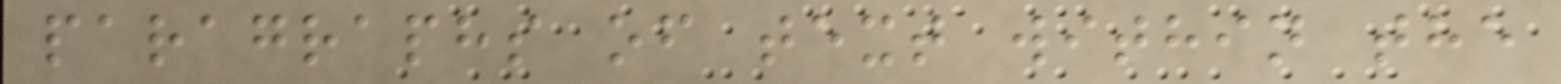paragraphs of text within the
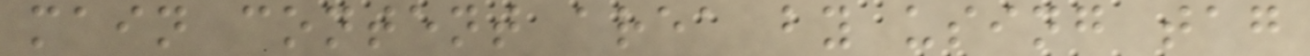main content area by using tag
